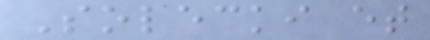Solecki et
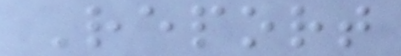Report
